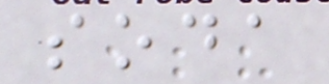soda
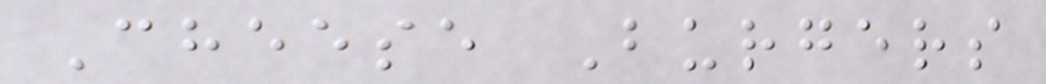Cheese Burgers
